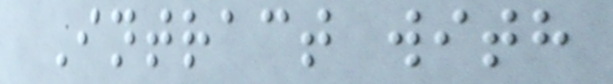Intract with
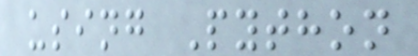using Python
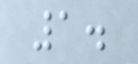1.
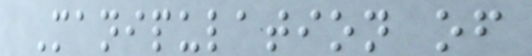Manipulation of
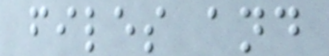files and
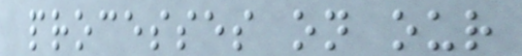processes on our
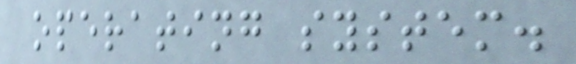operating system.
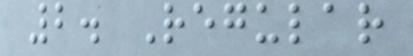2. Regular
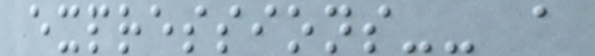expressions-- a
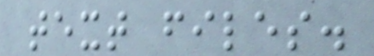text files.
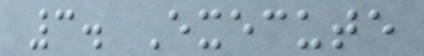3. Execute
